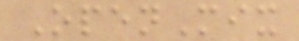OpenMix
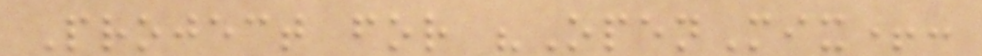Project for "OpenMix+:
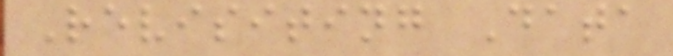Revisiting Data
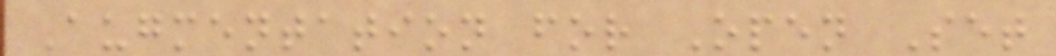Augmentation for Open Set
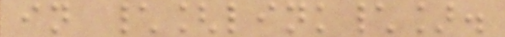in \[link\].
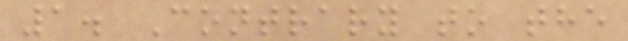1. Contrary to the
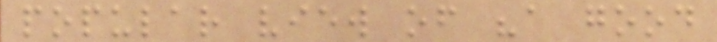popular view of "a good
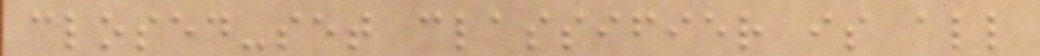closed-set classifier is all
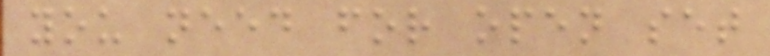you need for open set
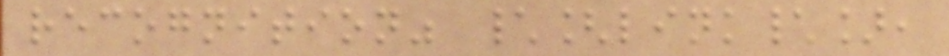recognition" \[link\],
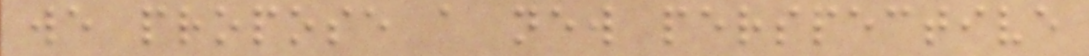we propose a new perspective
